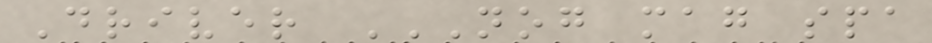Driver NOG MAG SPA
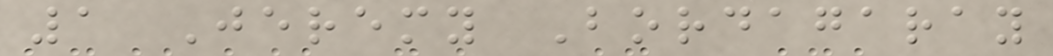1 Jeremy Bordagaray
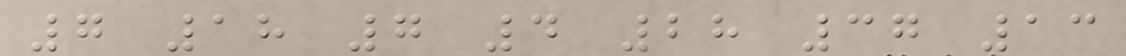7 18 7 4 28 37 13
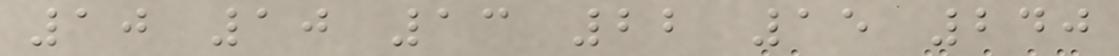10 10 13 22 15 240
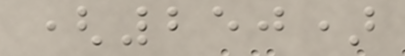(250)
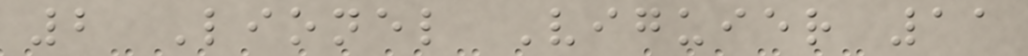2 Lionel Viguier 11
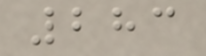283
